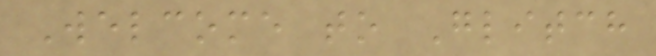Welcome to Glitch
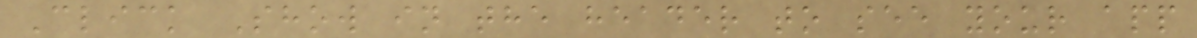Click Show in the header to see your app
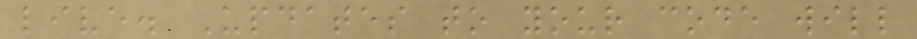live. Updates to your code will
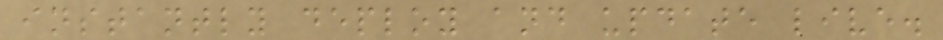instantly deploy and update live.
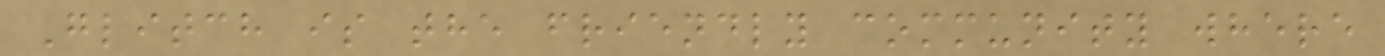Glitch is the friendly community where
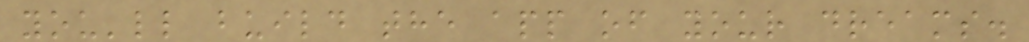you'll build the app of your dreams.
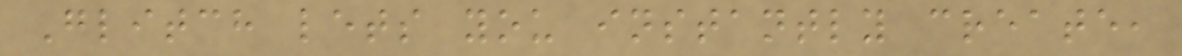Glitch lets you instantly create,
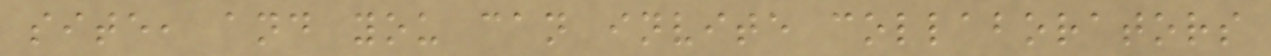site, and you can invite collaborators
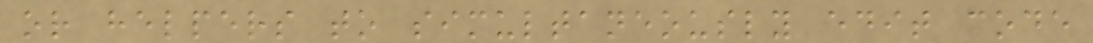or helpers to simultaneously edit code
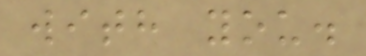with you.
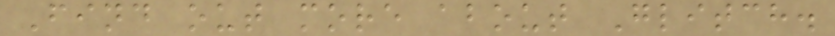Find out more about Glitch.
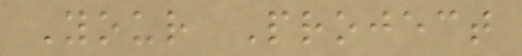Your Project
